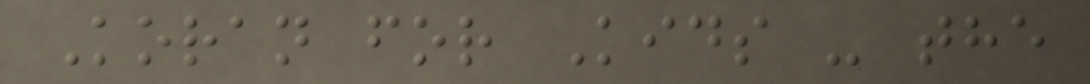Koran for Kids - the
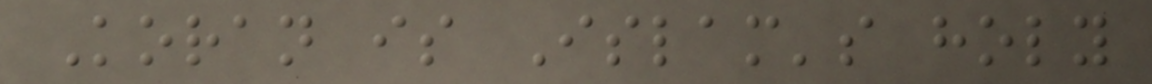Koran is Islam's holy
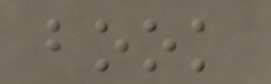book
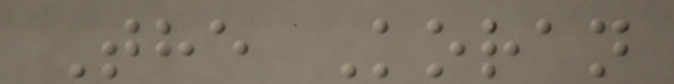The Koran
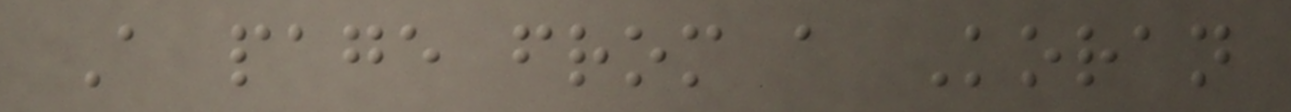A page from a Koran
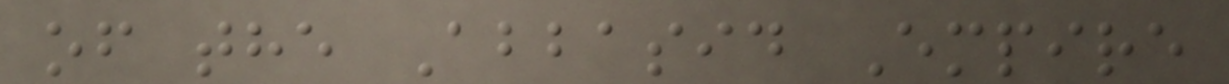of the Abbasid Empire
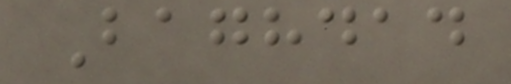Baghdad
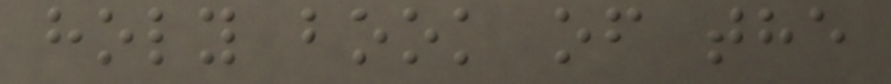holy book of the
